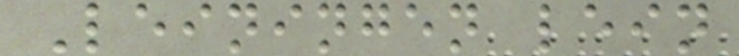Leiningen lein
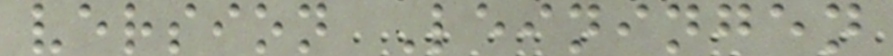version Leiningen
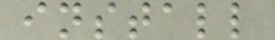install
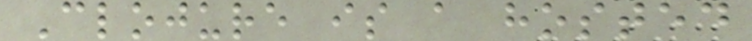Clojure is a hosted
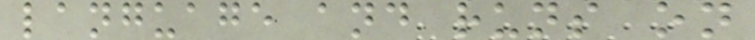language and runs on
